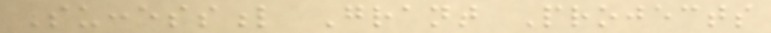Successful Grant Projects
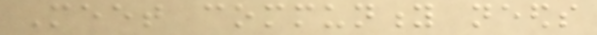Meet community needs
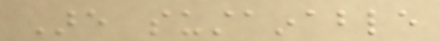Are sustainable
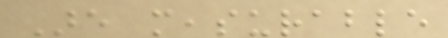Are measurable
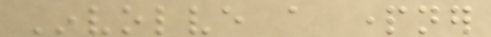Involve a partner
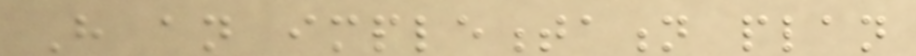Have an implementation plan
